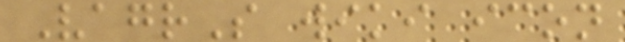VagrS wiki icon
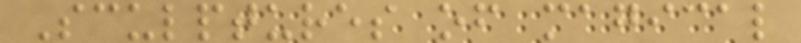Sculptures of magical
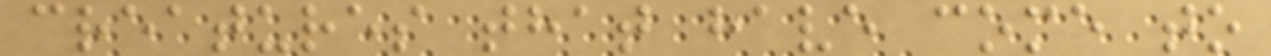creatures that have come to
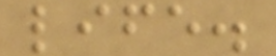life.
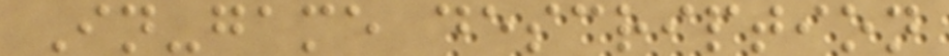In-game description
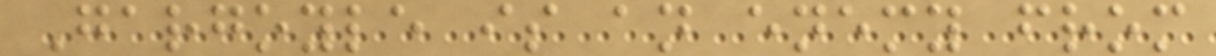Gargoyle is an enemy from
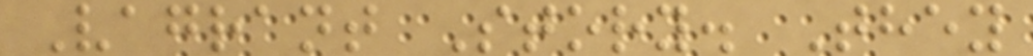Vagrant Story. They
